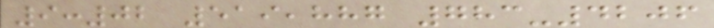9:02 519,887 783-4206
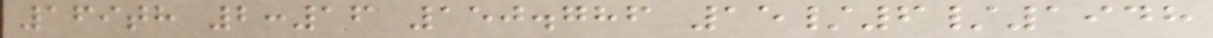169th 2:16 150.786 15/6/1948
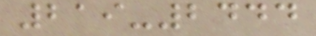219-2444
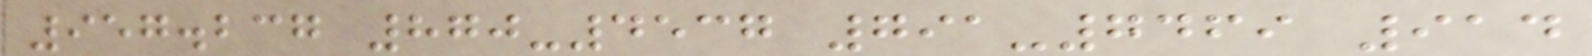957.237 870-4537 791-7469 914
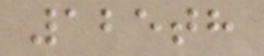125th
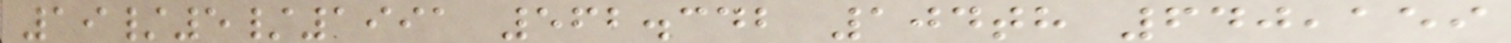19/5/1991 562.342 104th 640,159
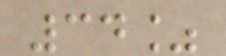34%
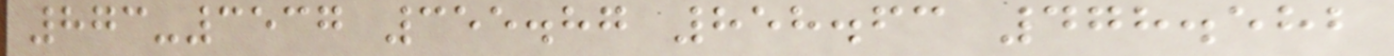873-3537 355.87 858.63 478.582
